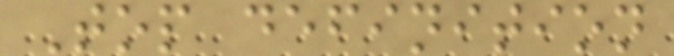Top definition
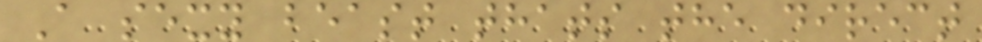A sexy beast thats the direct
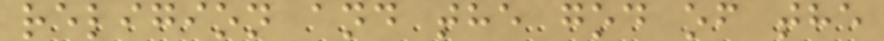religion and the god of the
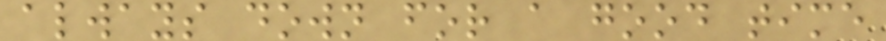always down for a good time
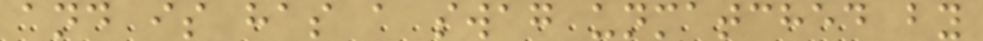and is has a swag unmatched by
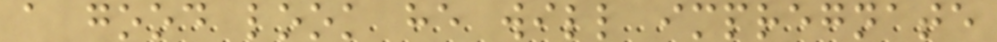a good look he will impregnate
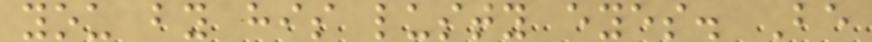you by his lusty eyes. Be
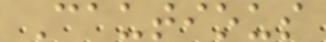Cautious
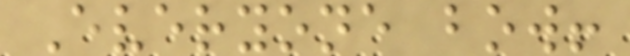Everyone bow!
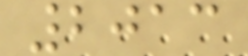2013
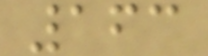163
